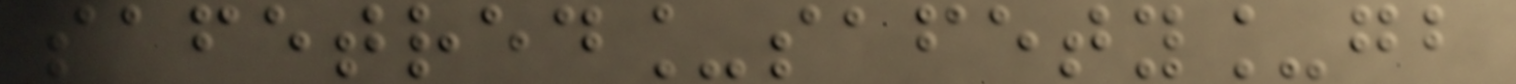safetred_safety_gb
